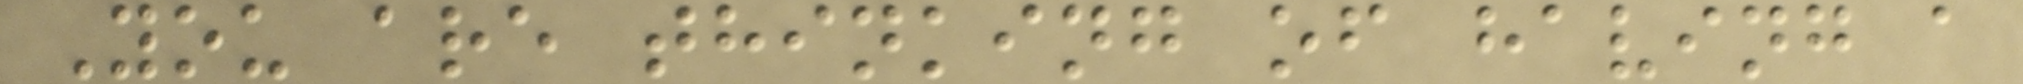You are thinking of having a
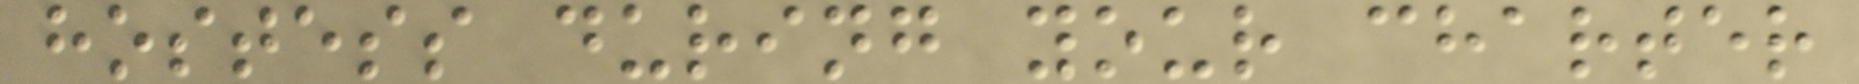hostess during your charter
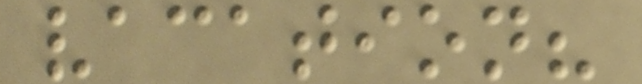vacation?
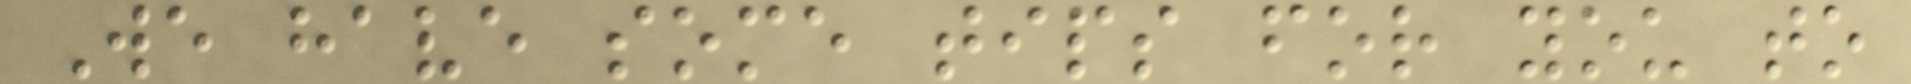We have some tips for you to
